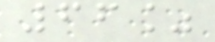66%
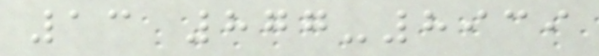13 877-8939
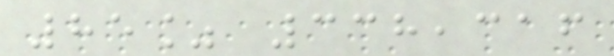85% 338,316
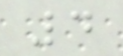4
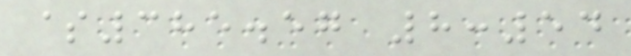$385.57 8:54
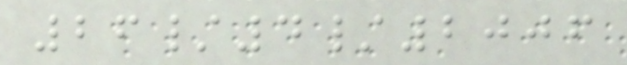26/4/2006
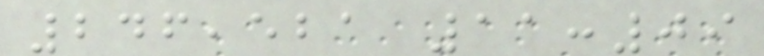246,521 11:09
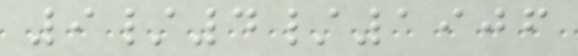9/4/1906
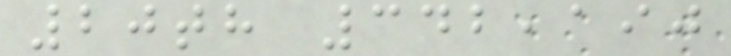20th 342,190
